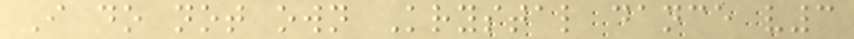I do not own Krystal dance v3
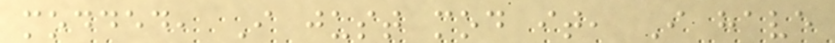modded, I just mod it, I have
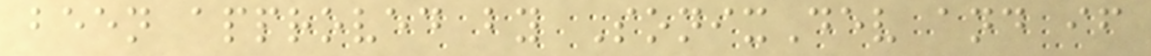been approved by SonixDev and if
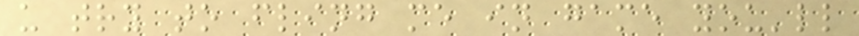u try to fling me in game you'll
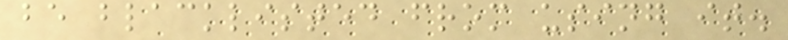be blacklisted from using it.
